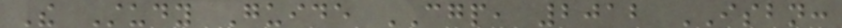The Study Guide CGP, 2012 ISBN:
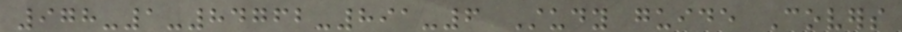978-1-84762-891-6 Study guide Covers
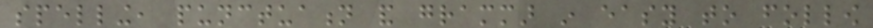spelling, punctuation and grammar in easy to follow
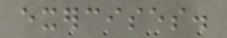exercises.
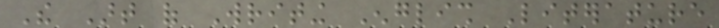The Art of Writing English Literature
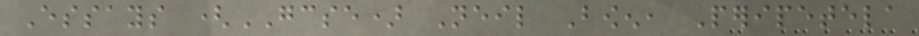Essays (GCSE) Neil Bowen, Peripetela
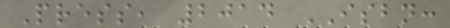Press, 2014 ISBN:
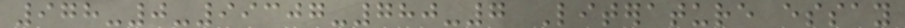978-0-99307-780-7 Literature essay
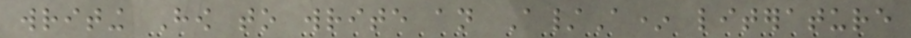writing How to write an A/A* literature
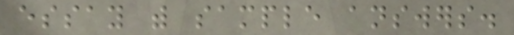essay with sample answers.
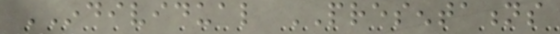INDIVIDUAL PRESENTATIONS
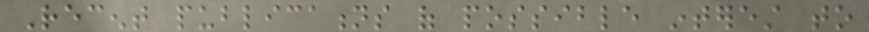Recent publications of possible interest to
